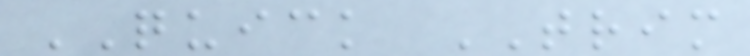QUICK TRIM
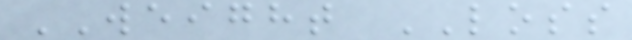WEIGHT LOSS
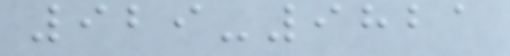929-9821
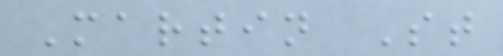Martin St
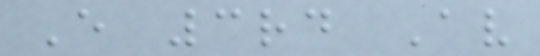E 3rd Av
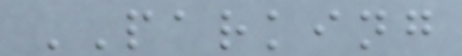PARKING
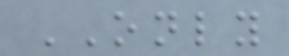ONLY
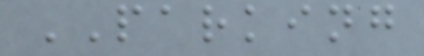PARKING
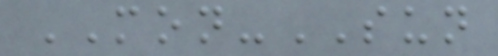MON-SUN
